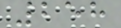258
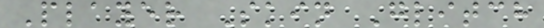Player Skin Glitch
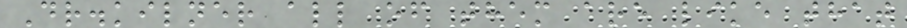Dr.kilner all of them are like that
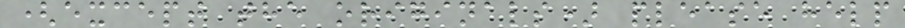(except the originals) please help
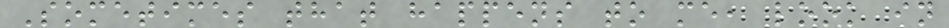Sometimes that happens to me, look in
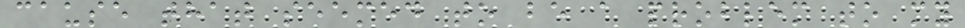cause that seemed to be a problem to my
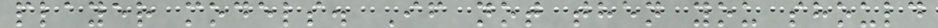player models. If not then you should
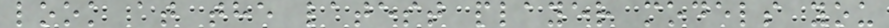look at the latest player models you
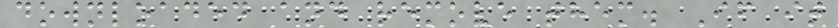downloaded and remove them. If it
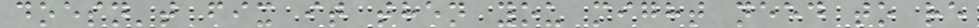doesn't fix it then you might need to re
